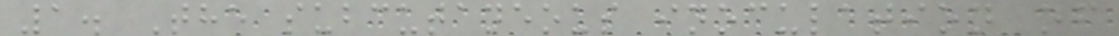1. The subcutaneous inoculation of
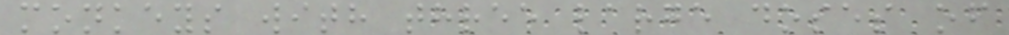monkeys with three large doses of
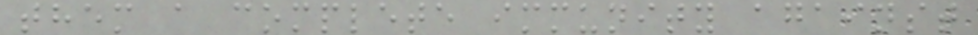them a complete immunity against
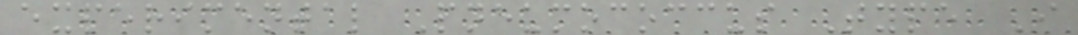experimental Pneumococcus Type I
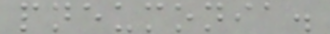pneumonia.
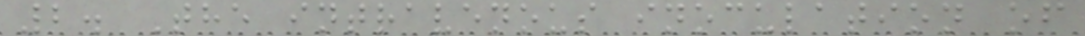2. The intravenous inoculation of
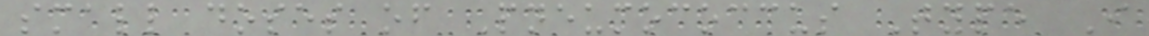small doses of Pneumococcus Type I
